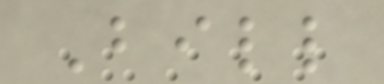Bill
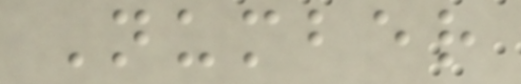Number
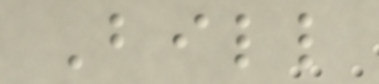Bill
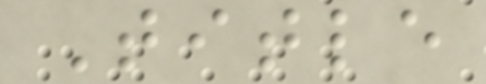Title
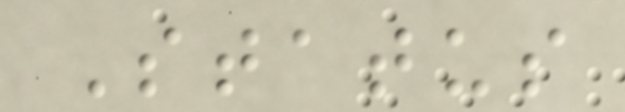Status
